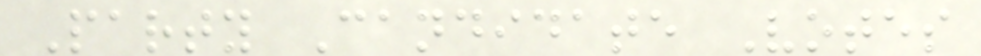Party Candidate Votes
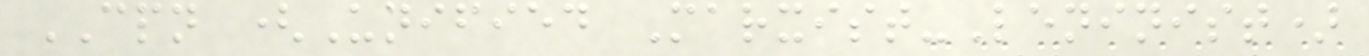CPN (Unified Marxist-Leninist)
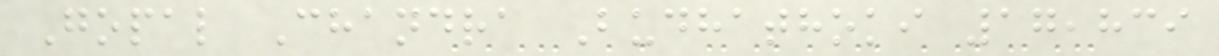Gopal Chandra Budhathoki 17,839
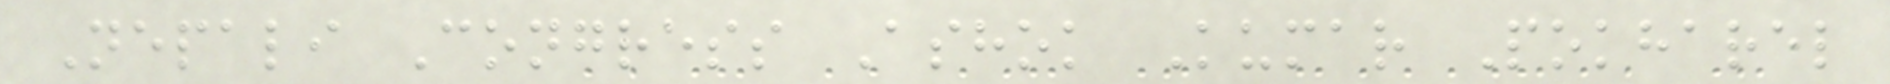Nepali Congress Ashok Kumar Pokharel
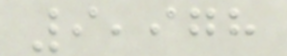9,978
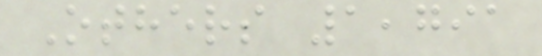Others 1,791
